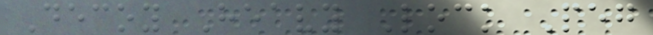Decoy Heavy Lock Peg
